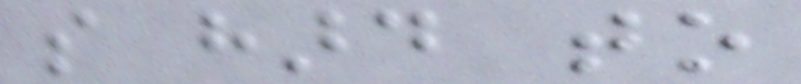so hard to
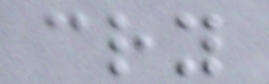cry
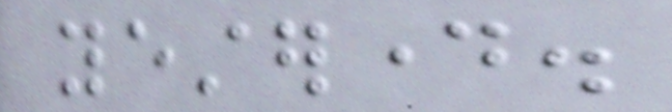yesterday.
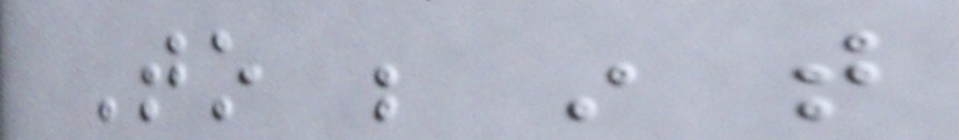To be in that
